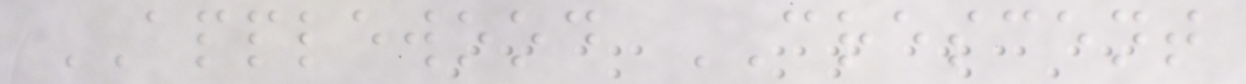APPLEWOOD CRESCENT
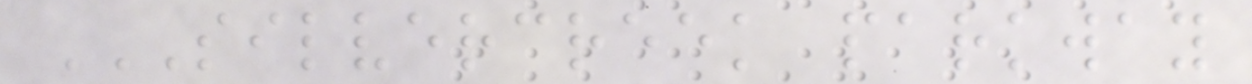SILVERCREEK PARKWAY
